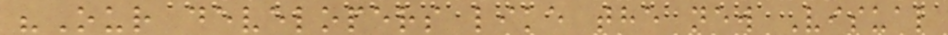"Our developers like the new Visual
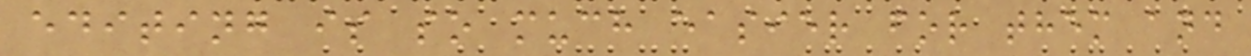editing is so much easier for them and
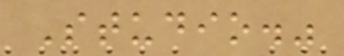Studio."
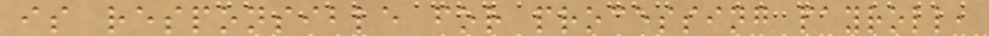is responsible for processing payroll,
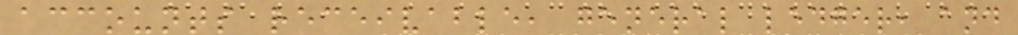accounts receivable, general ledger, and
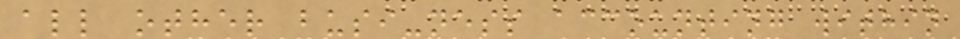all other busi-ness accounting within
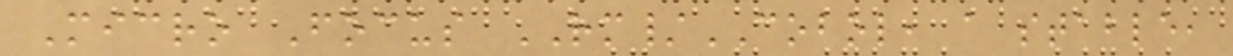Micro Focus RM/COBOL, a stable,
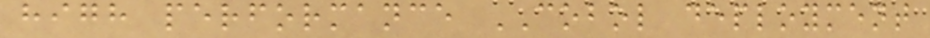high performance COBOL deployment
